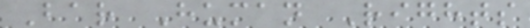Bar Human Rights
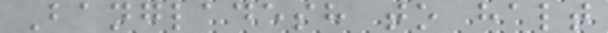Bangladesh to halt
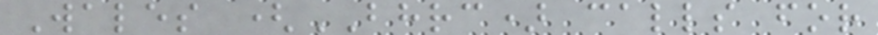Wales (BHRC) calls for
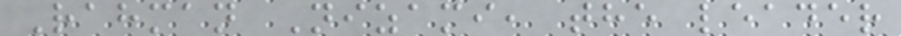Rahman Nizami, the leader
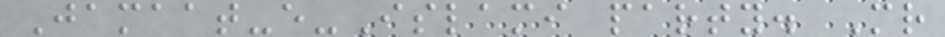Jamaat-e-Islami party. Mr
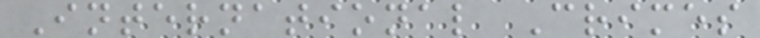International Crimes
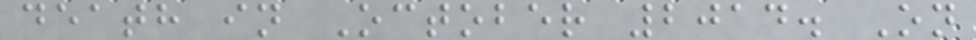death in October 2014. On
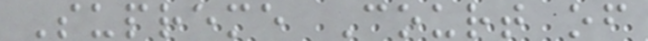Supreme Court of
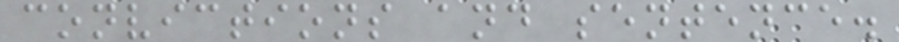convictions and sentence.
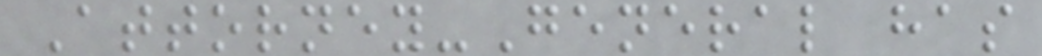Attorney-General has
